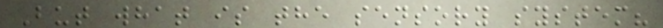But what is the sensory system?
